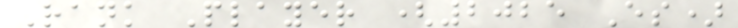Rank Player (2025 Es)
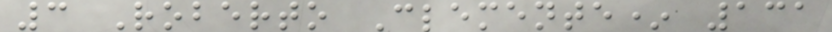3 Roberto Clemente* 131
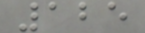125
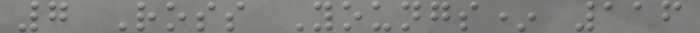7 Ross Youngs* 116
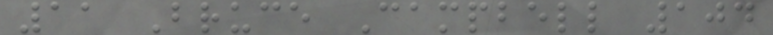11 Bruce Campbell 104
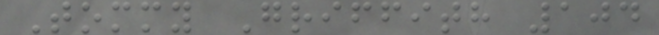Tommy Griffith 104
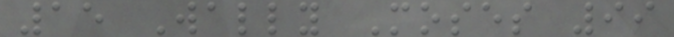15 Wally Moses 99
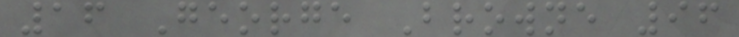16 George Browne 96
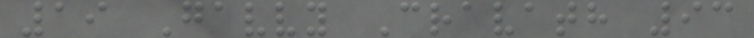19 Gavvy Cravath 93
